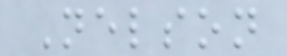Nelson
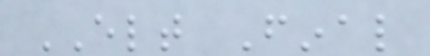ELT Final
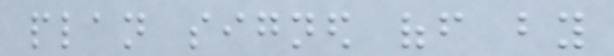plan signed off by
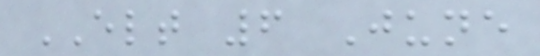ELT 6 June
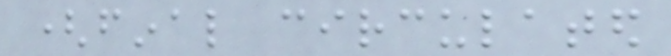(final circulated
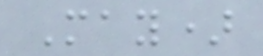May)
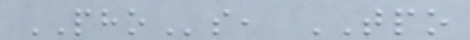PHOs, TPO
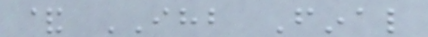& IHB Final
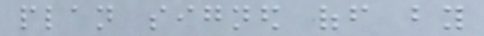plan signed off by
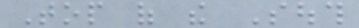Top of the South
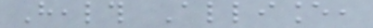Health Alliance,
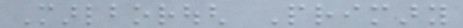Marlborough Primary
